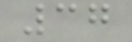37
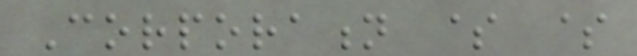Corporation $ $
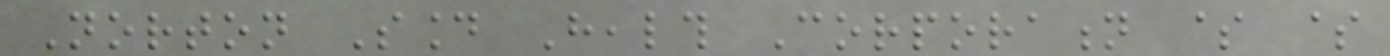Norton Sound Health Corporation $ $
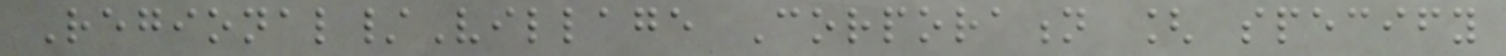Regional/Village Corporation [ specify
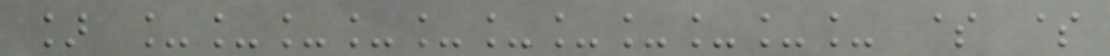] ___________ $ $
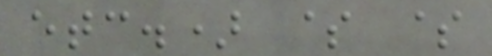etc.) $ $
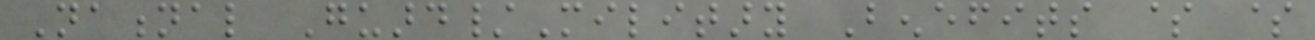National Guard/Military Benefits $ $
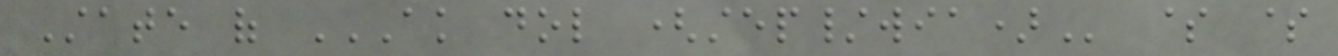State of AK DOL (STEP/WIA) $ $
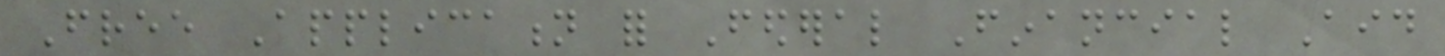Free Application for Federal Financial Aid
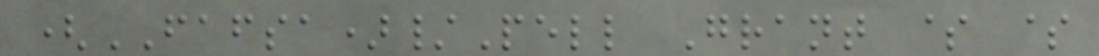(FAFSA)/Pell Grant $ $
